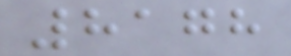8178
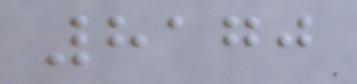8170
